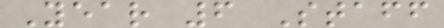Year 6 Staff
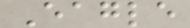Eagle
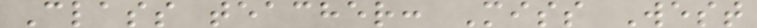Class teacher: Miss West
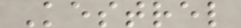Kestrel
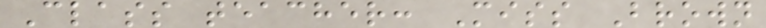Class teacher: Miss Brown
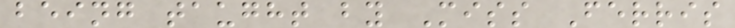being taught by Miss Ferris
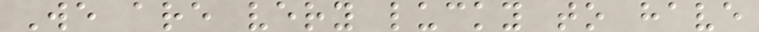We are very lucky to have
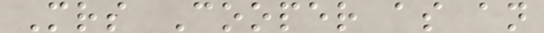Mrs Cooper as an
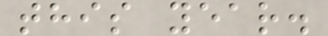this year.
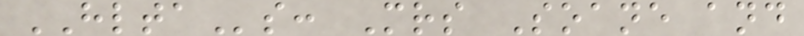HLTAs: Mrs Soane and
